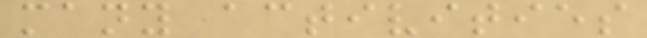many activities
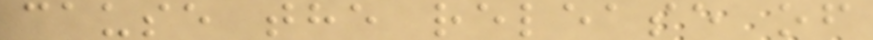cause the release of
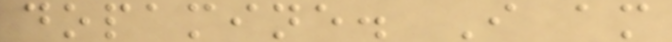dopamine. I am
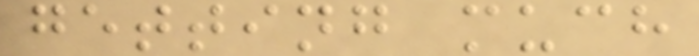getting much
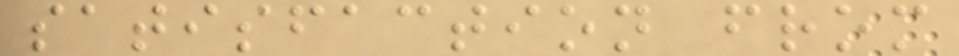satisfaction from
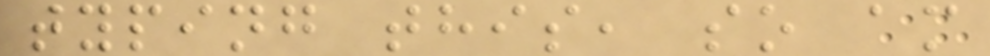typing this, so am
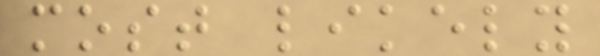most likely
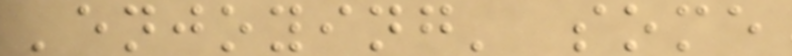'enjoying' some
